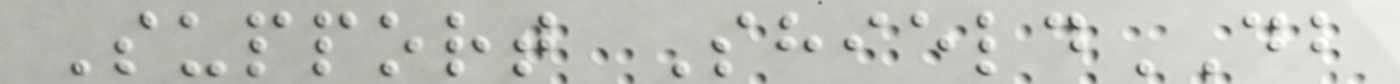Support ShieldDB
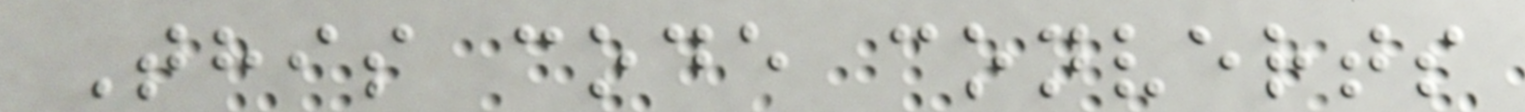This code converts
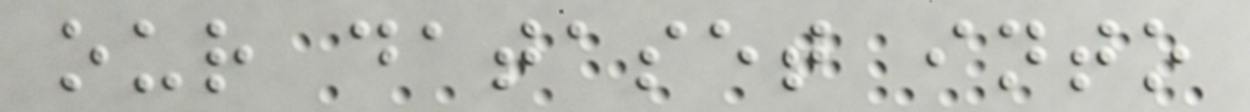our dataset into
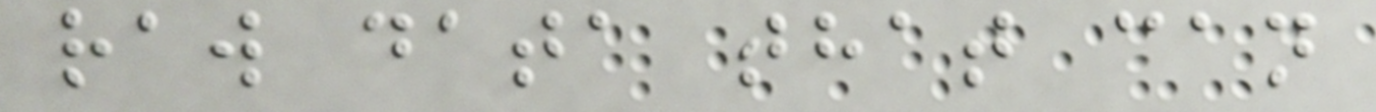raw data that can
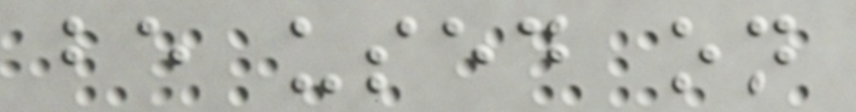be used on
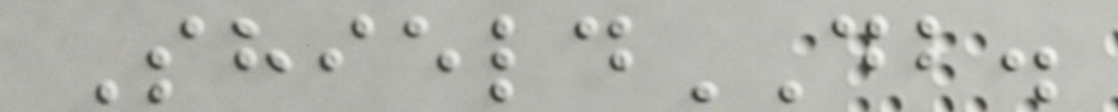ShieldDB.
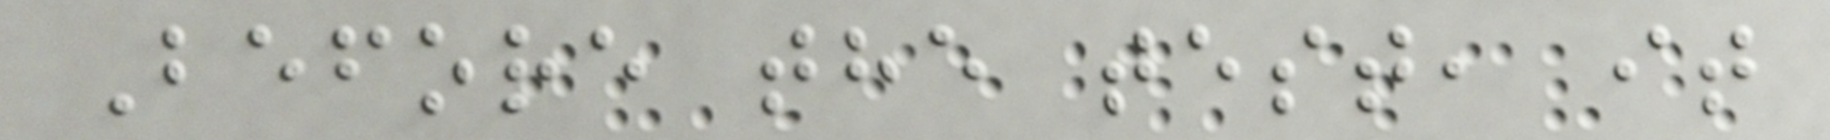Before the test, it
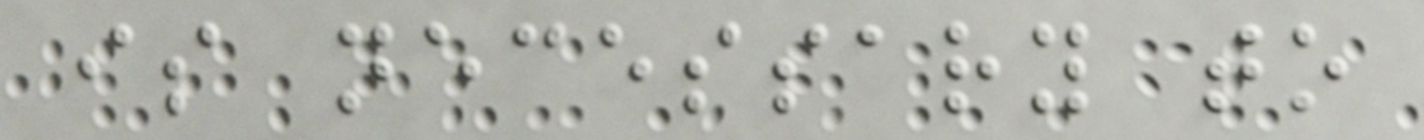is necessary to
